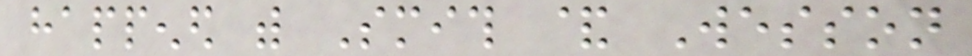happened with Smith & Wesson
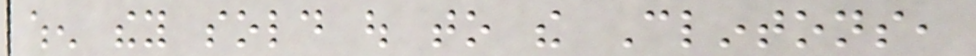when they sold out to the Clintons,
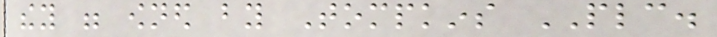they were owned by Tompkins PLC.
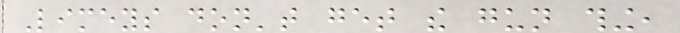Limeys don't get the gun thing,
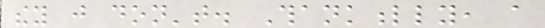they just don't. Thankfully, a
